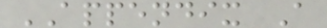APPENDIX A
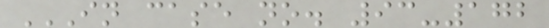IN CASE NO. 93-172
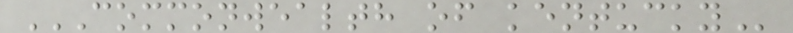COMMONWEALTH OF KENTUCKY
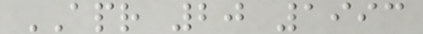APR 20 1993
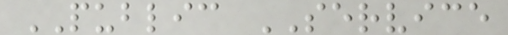PUBLIC SERVICE
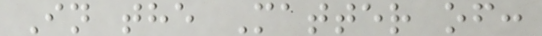In the Matter of:
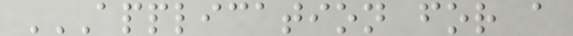APPLICATION FOR A
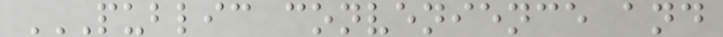PUBLIC CONVENIENCE AND
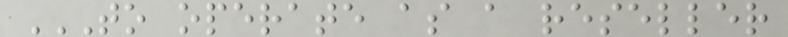TO OPERATE AS A RESELLER
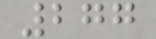277
